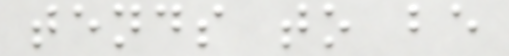tends to be
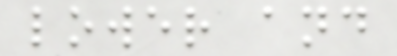lower and
